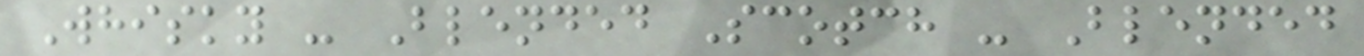Whisky - Blended Scotch - Blended
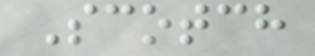Scotch
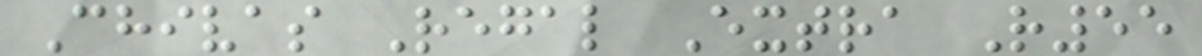Chivas Regal Extra R55
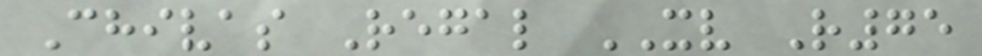Chivas Regal XV R75
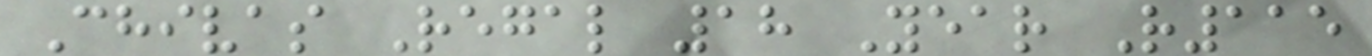Chivas Regal 18 Year R115
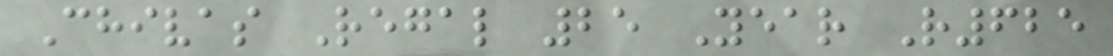Chivas Regal 25 Year R625
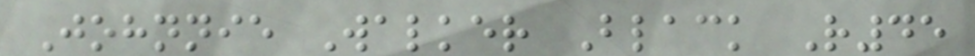Johnnie Walker Black R45
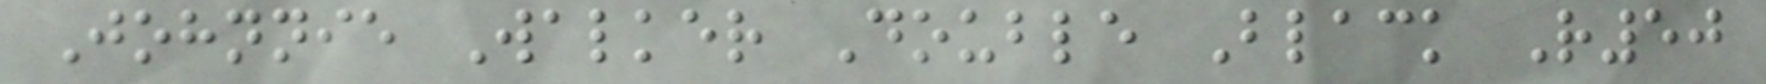Johnnie Walker Double Black R50
